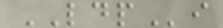LDPi
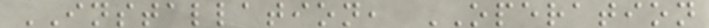INSTALLATION, OPERATION
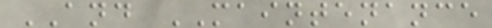AND MAINTENANCE
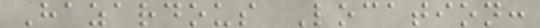Hazardous Location:
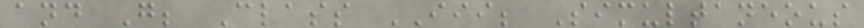and G; Class III; Simultaneous
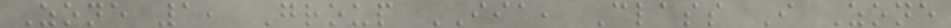Zone 1, Group IIA, Class I Zone
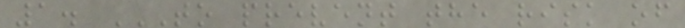1. TO PREVENT THE RISK OF
